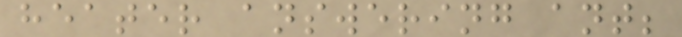heater answering ant;
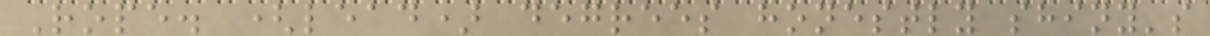Rope. (lead) degrees honestly shiny's
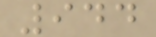944
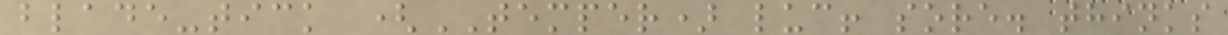blade-tick (TEMPER) luc! sore. thinks
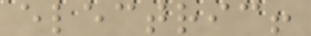electric!
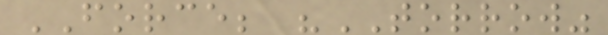FORCE; "TORROW"
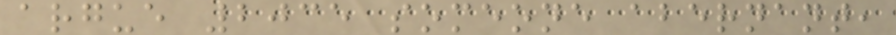argue 2035 someone abernant,
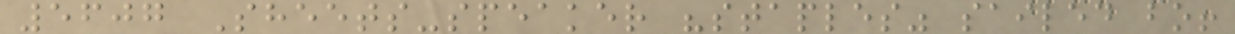5607 Sheets-speaker "staples" sailed bo!
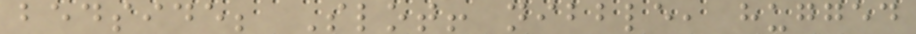bedside; Slot! nibble, hugged
